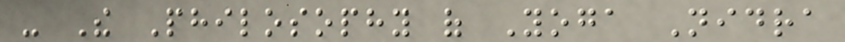- The Philosophy of Yoga Nidra
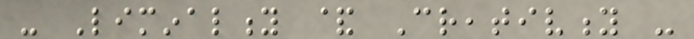- Liminality & Creativity -
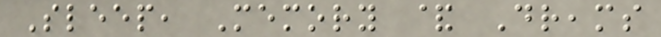Sleep, Memory & Dreams
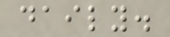daily.
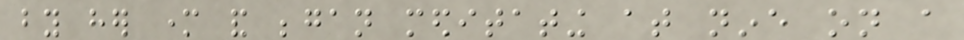by her mother and began meditating at nine on a
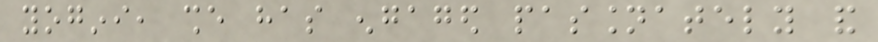yogini, she has engaged passionately and
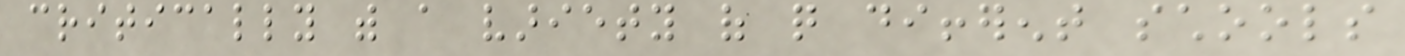critically with a variety of quite different schools
